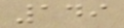149
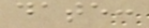date:
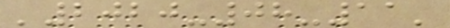'2020-08-11'
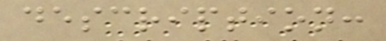description:
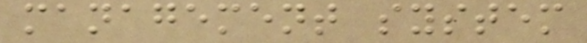management system
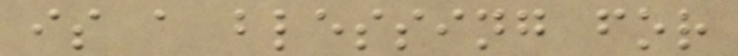is a blessing for
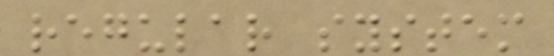regular system
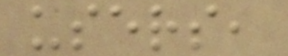users,
